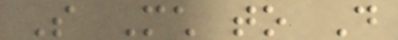So Much to Do
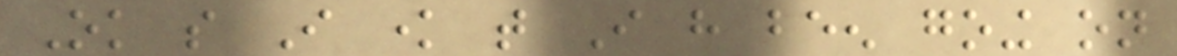Ok so I know that I have been going on
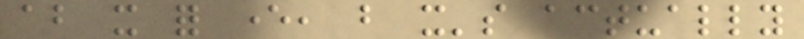about it for ever, but it's actually
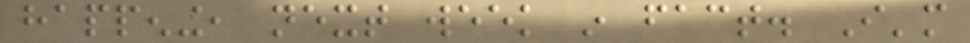happening, next week in fact. I'm
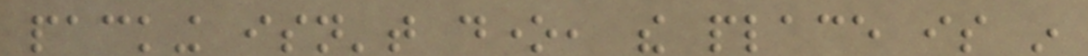packing isn't done, the place is in
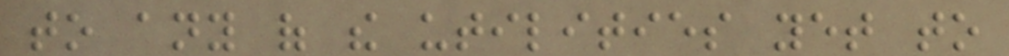to any of the utilities yet to
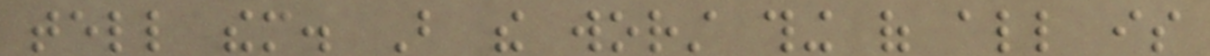tell them. But the worst thing of all is
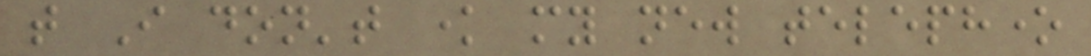that I don't know my new telephone
